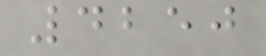4250
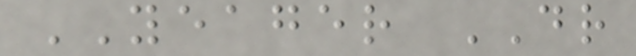YEAGER DR
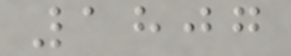1807
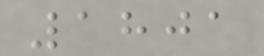1801
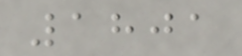1801
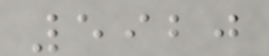5920
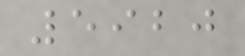5920
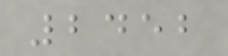2452
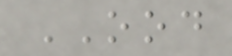OOD
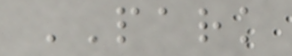PARK
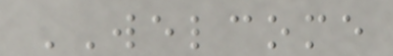WELCOME
